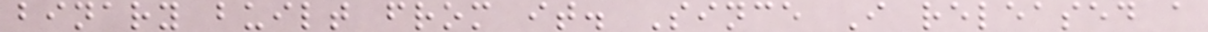binary built from it. Since I released a
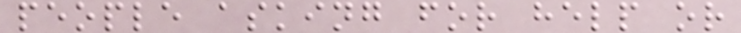people asking for help or
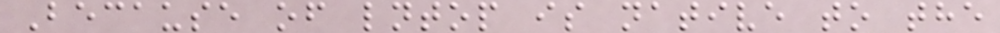Because of lntop is native to the
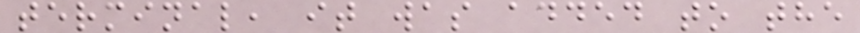terminal, it was added to the
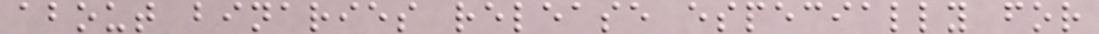about binaries release especially for
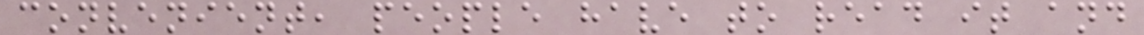convenient, people have to read it and
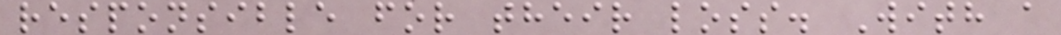responsible for their loss. With a
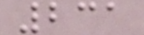231
